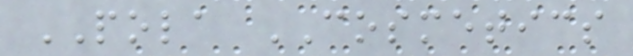POLA COSMETICS
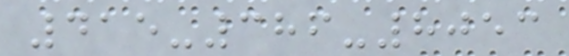415-386-8053
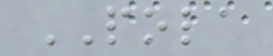POLA
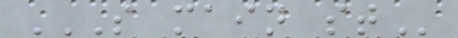S MAIN ST
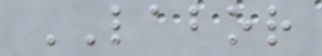LABOR
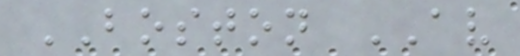BOSTON AV
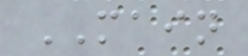MAIN
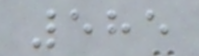585
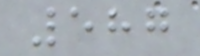587
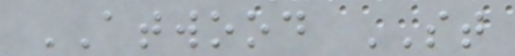ATWOOD ST
